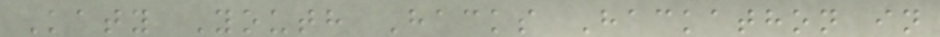Katy Youth Hacks Hackathon in
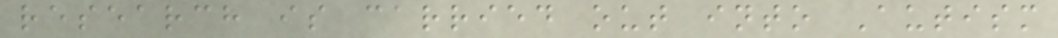research is carried out into Autism
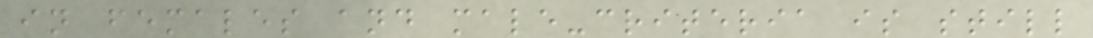in females and male-criteria is still
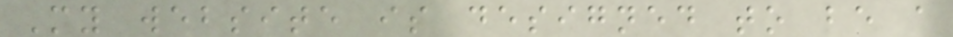My website is designed to be a
